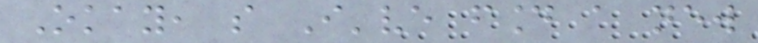Okay, so I've found a new
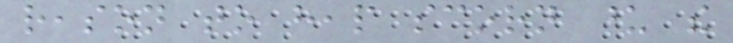reason to heap scorn upon the
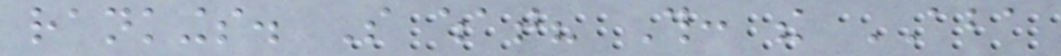rankings. So what? This: the ABA
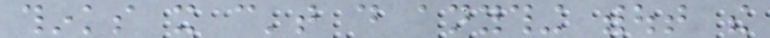thinks it can't do anything without the
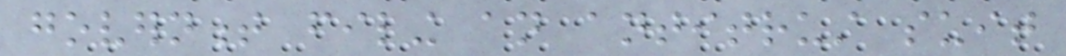government filing an antitrust suit
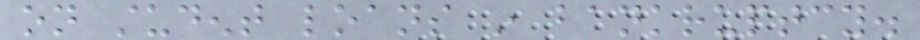on student loans in bankruptcy.
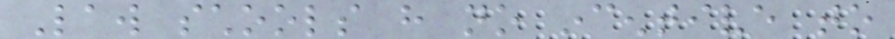Law schools have no incentive to
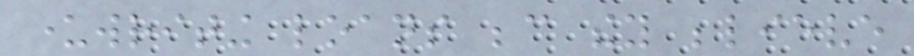underwriting loans because they believe
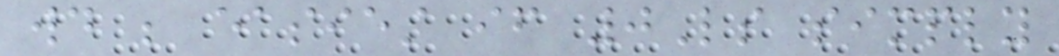would be easiest if 0Ls simply
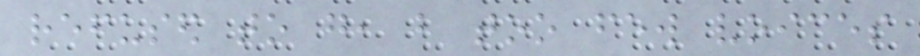refused to go, but too few voices
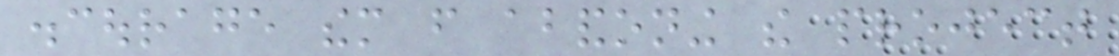discourage them from abandoning the project
